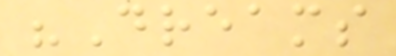"Dreams
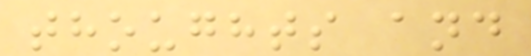thoughts and
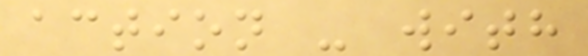action - with
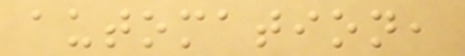automation,
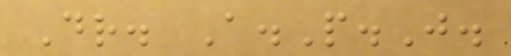Dr. A.P.J.
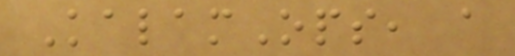KalamOps, a
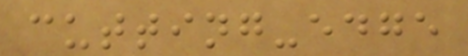cutting-edge
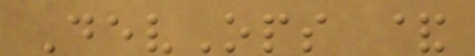DevOps &
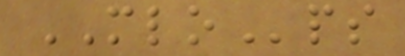MLOps
